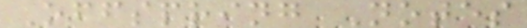Offspring Notes
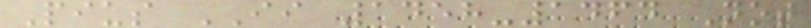Pius II 1458-1464 Not
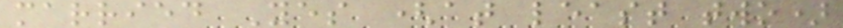married Yes (at least two)
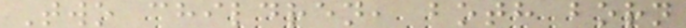Two children, both born
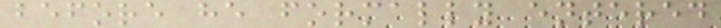before he formally entered
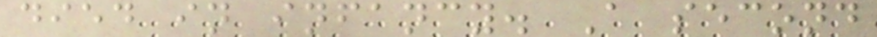died in infancy. A second
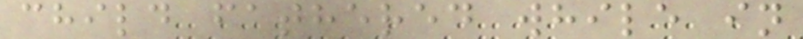child fathered while in
